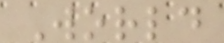World
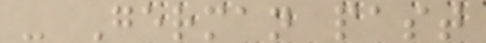- German past
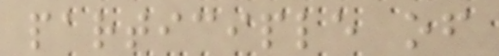participle of
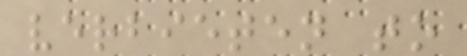verbieten to
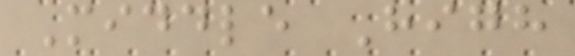Middle High
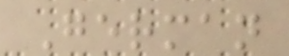German
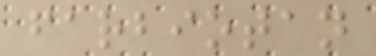farbiotan
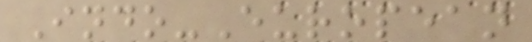Indo-European
